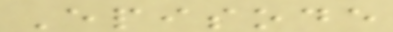Episode
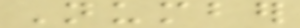Number
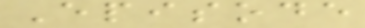Episode
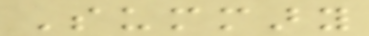Summary
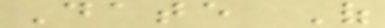Date Of
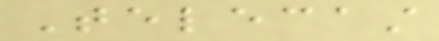Telecast
